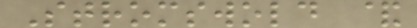Stromswold &
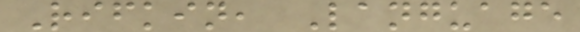Rifkin, Language
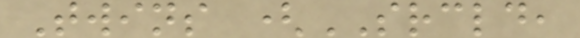Twins (SRCLD,
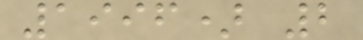1996) 2
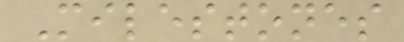Milestones
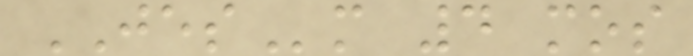JESm 4 mos
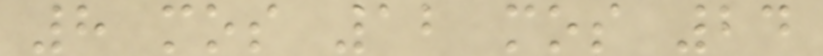8 mos 12 mos 24
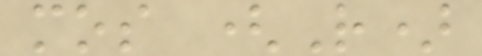mos (R)
